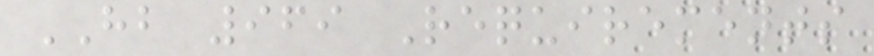HB 969 Requirements
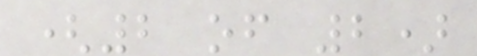(2 of 2)
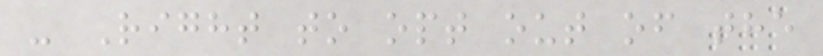- Right to opt out of the
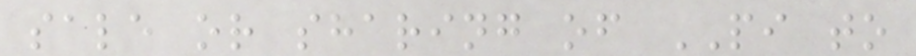sale or sharing of PI to
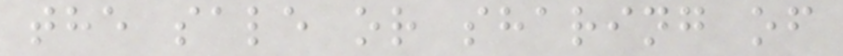the sale or sharing of
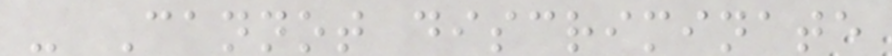- Cannot discriminate
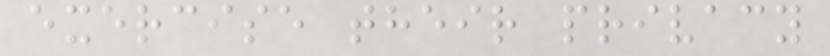exercise their privacy
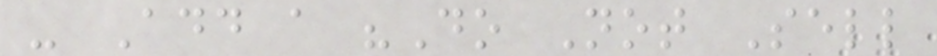- Add a "Do Not Sell
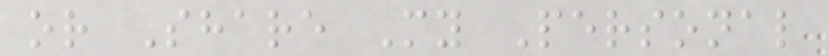or Share My Personal
